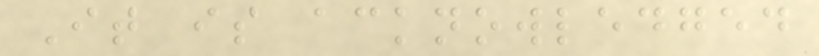It is acknowledged
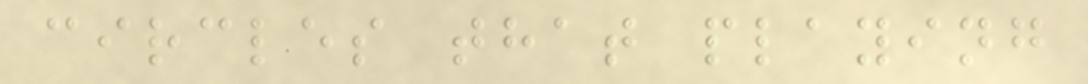circles that playing
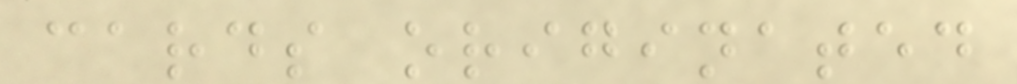cards originated
